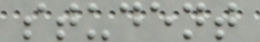student
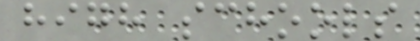high schools
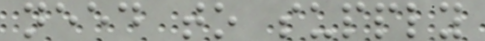need to supply
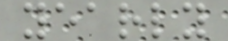yearly
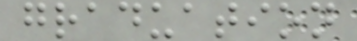graduation
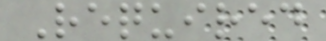Required
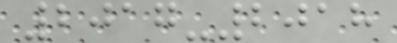2017-2018
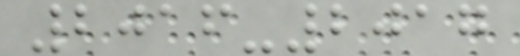2016-2017
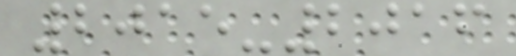2015-2016
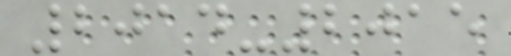2014-2015
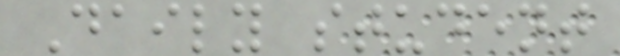Daily student
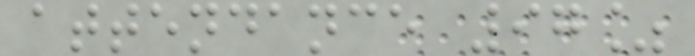attendance 97%
